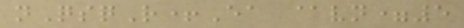nQsqR+Ea @vn=5
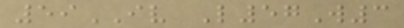59IV L57W3
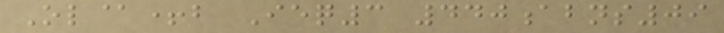Ol@+b Ieq3 440abns09
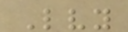Lvy
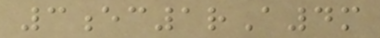3ec1rA4m
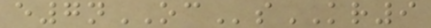e7nOCsKR9
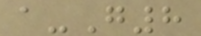a-G8
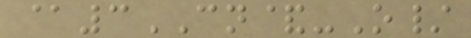@3CN&-O/
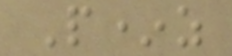P*z
